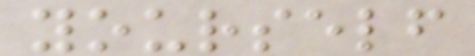yourself
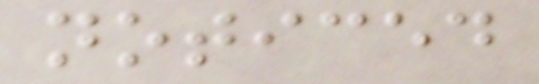noticed
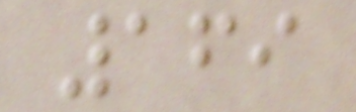169
